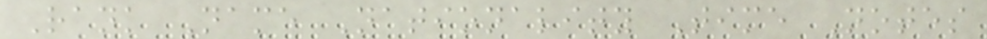Rank Name Nationality Time Notes
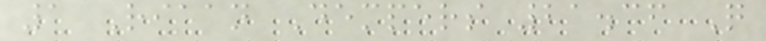1 Riaan Dempers 21.36 Q
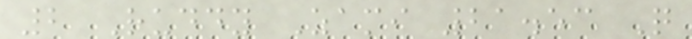2 Ruddy Zami 21.53 Q
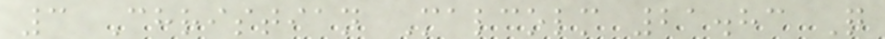3 Christian Malcolm 21.83 Q
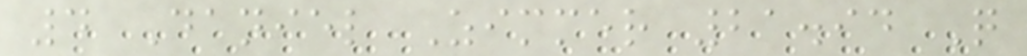4 Daniel Zimmer 21.94 Q
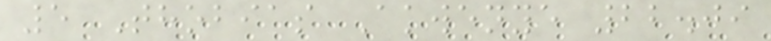5 Thobias Akwenye 22.09
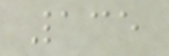135
